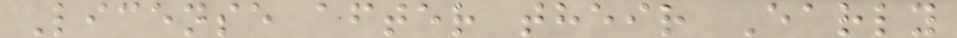License after their Early
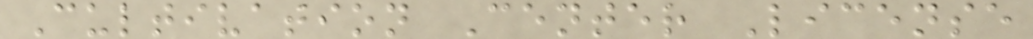Cultivation Center License
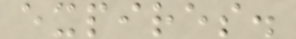expires.
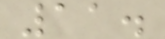11.
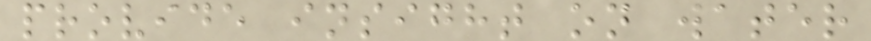provide insight on water
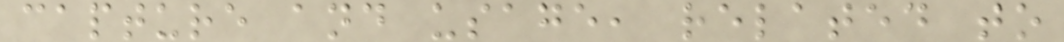capture and usage, related to
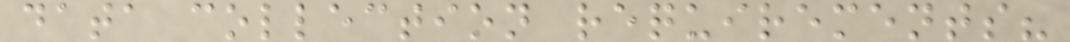data collection requirements?
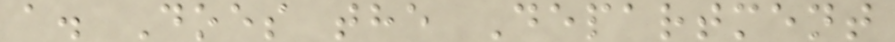a. Does the Department
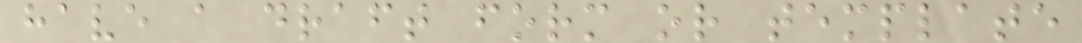have a draft form or template
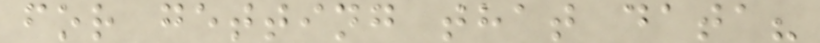for getting that data?
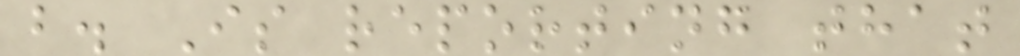b. Is reporting that
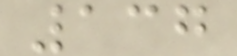137
